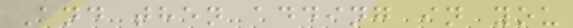And then adding in you
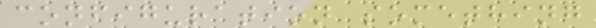configuration something
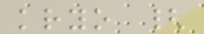kryo {
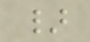}
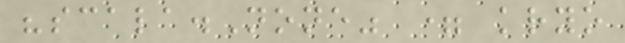"scala.None" = kryo
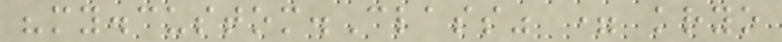"my.custom.Class" = kryo
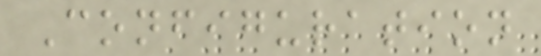Configuration
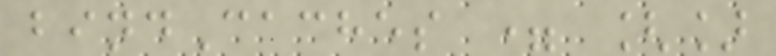bindCaches = []
